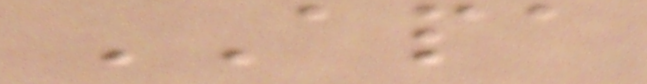APA
